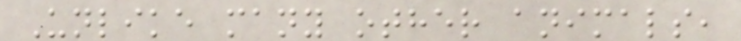Unlike many other animals,
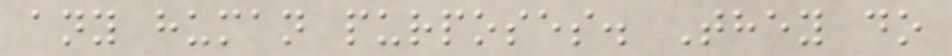any human purposes. They do
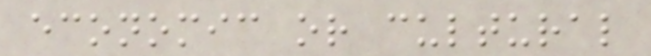economic or cultural
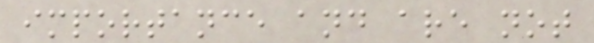importance and are not
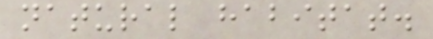natural habitat.
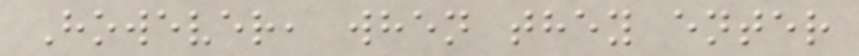However, when they enter
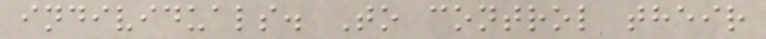individuals. To control their
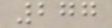277
